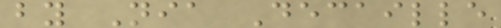by Nia Decaille
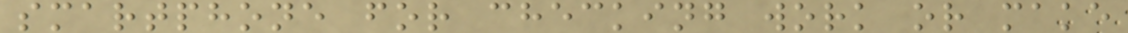smartphone for checking work or make
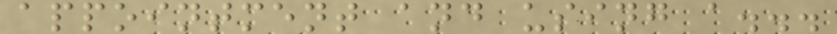appointment and using a...
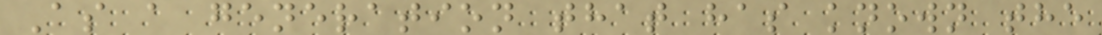As a generation that has known the
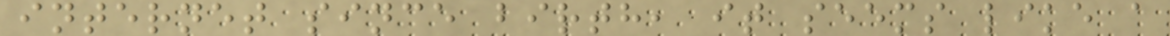internet since birth, it seems like a
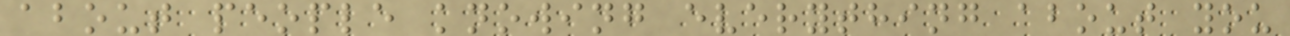about people knowing everything about you
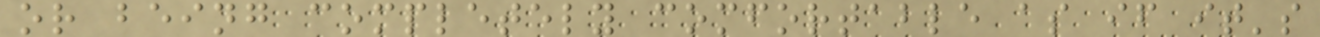or being completely comfortable as if it's
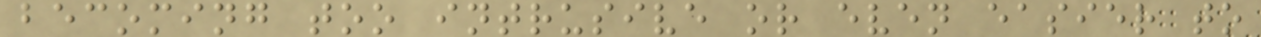becoming too intrusive or even easier to
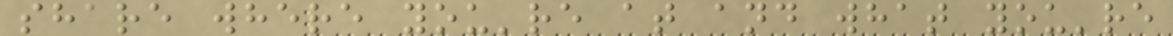share where you're at and what you're
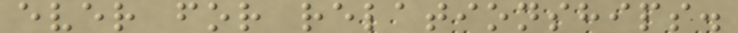ever for relationships.
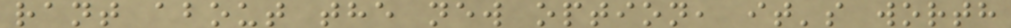rant about the new option, it's worth
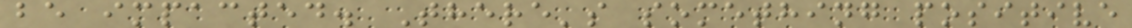be impacted. There's something positive
